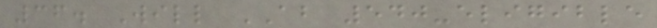36. Will AB 540-eligible
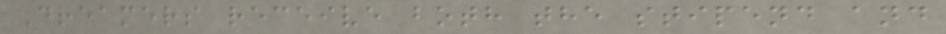Dreamers receive both the stipend and
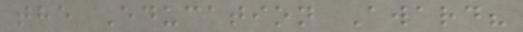the Education Award?
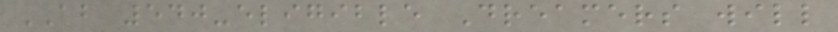AB 540-eligible Dreamers will
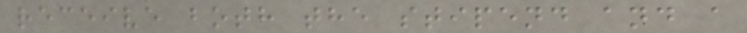receive both the stipend and a
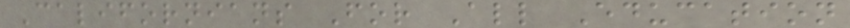Californians For All Education
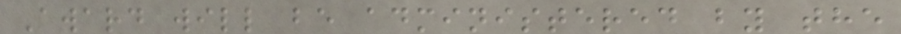Award will be administered by the
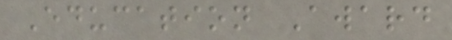Education Award
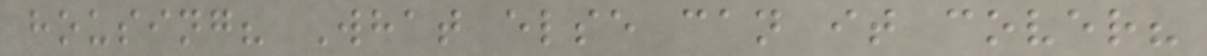housing? What else can it cover?
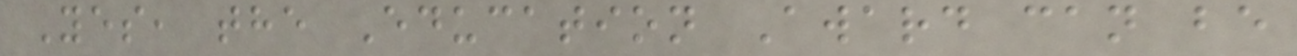Yes, the Education Award can be
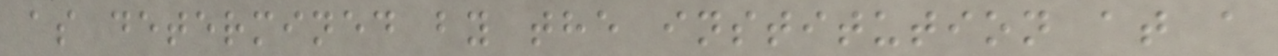as determined by the institution at a
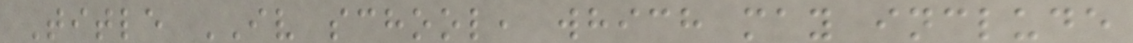Title IV school, which may include
